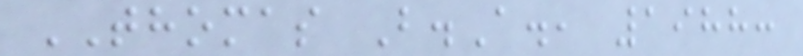THOMAS B.A., 1988:
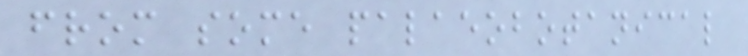from some palaeobotanical
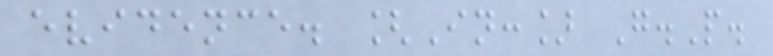evidence. [In:] G.P.
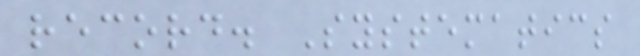record. Systematics
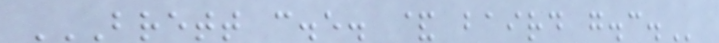BRETT C.E. & BAIRD G.C.
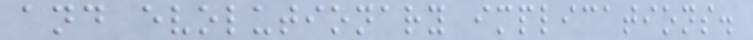and evolutionary implications.
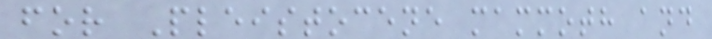for Pleistocene mammoth and
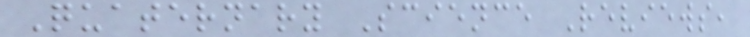Quaternary Science Reviews,
